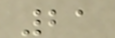21
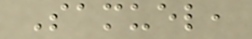Samuel,
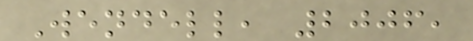Wendell, 2006,
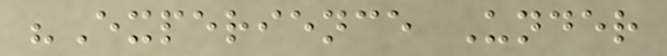"Experience Under
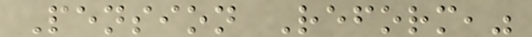Pension Reform,"
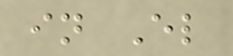in El
